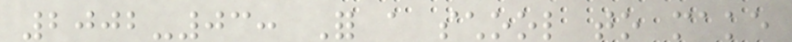2002-03: For a school to make
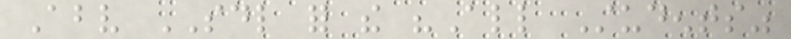Above SDL for the "All Students"
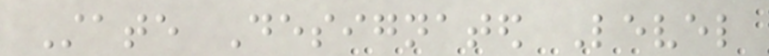State Designated Level
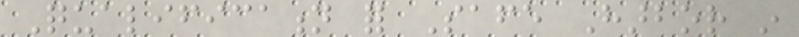Qualification for Safe Harbor in
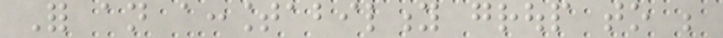For an accountability group to be
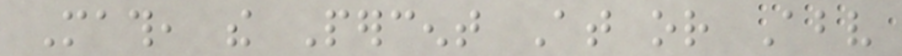Math, the Percent At or Above
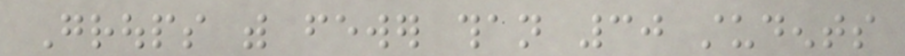Groups with fewer than 30 students
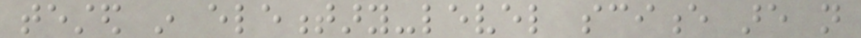tested in elementary-level science are not
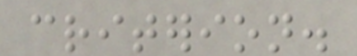criterion.
